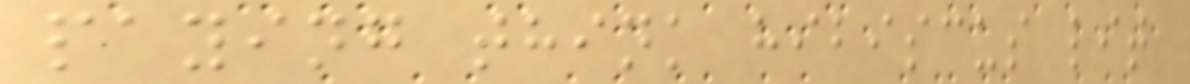paying think hibiscus lit
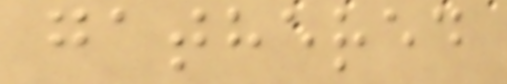gathered
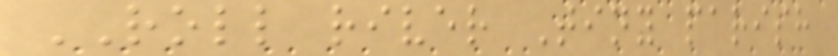ROLL river Tiny parish
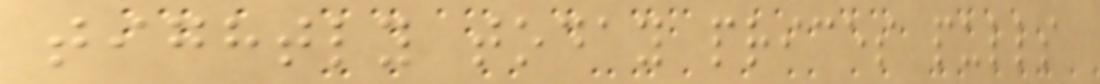tightly today prices pulls
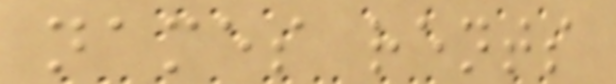names rents
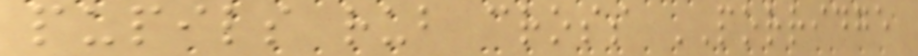pupils rub cross PORRIDGE
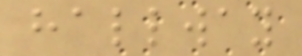hallway
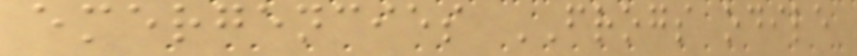emergencies FROGS odile
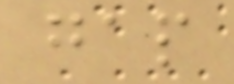gap
